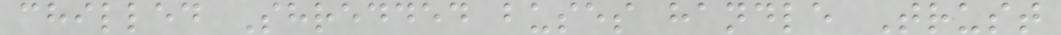chilled Shredded buses handle Trust
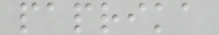paprika
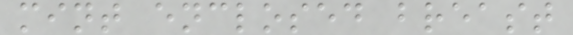mint enclosed breast
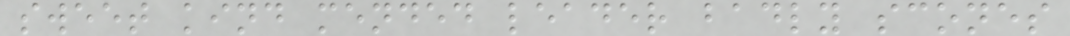sweet kind mended leader badly scones
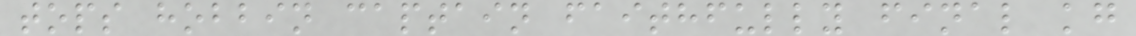tops hobbin captain faithfully final kg
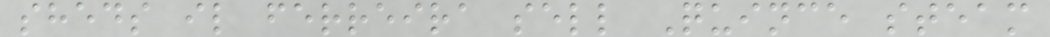sheds il ferreira sell Quince steam
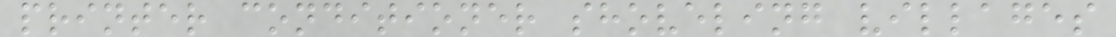printer conditioner shoveling villages
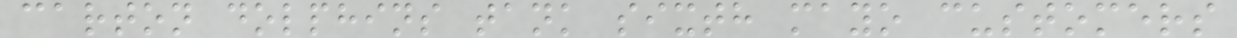carton dolphins tank sixth mayo customers
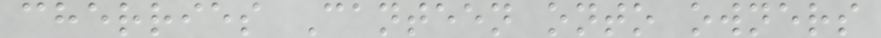cherries Canteen onto owners
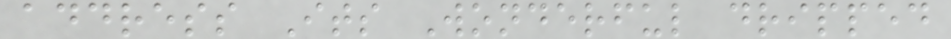address Its Wonderful dripped
